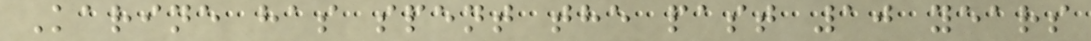Karine has spent the past 10 years
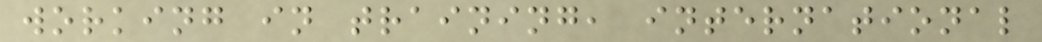working in training, international
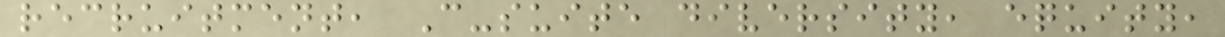recruitment, C-suite diversity, equity,
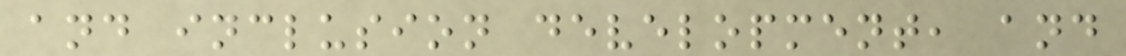and inclusion development, and
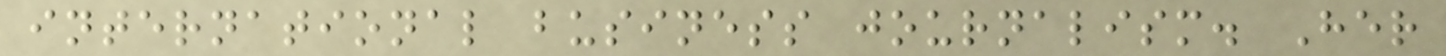international business journalism. Her
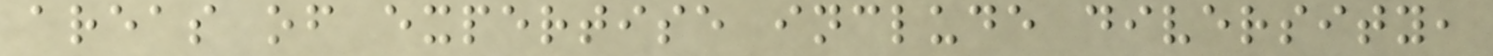areas of expertise include diversity,
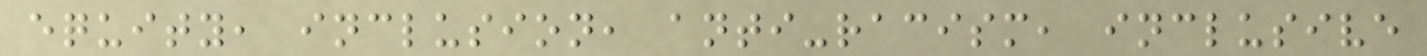equity, inclusion, anti-racism, inclusive
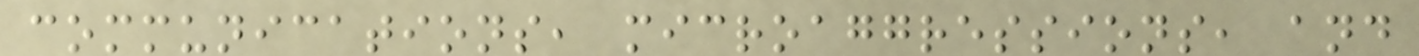communications, microaggressions, and
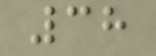38
